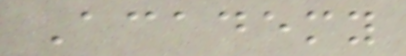Academy
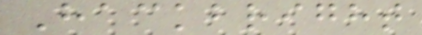Hackbright
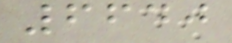6640
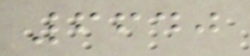6640
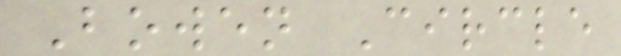Bowen Circle
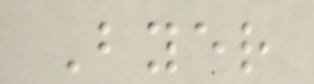Byer
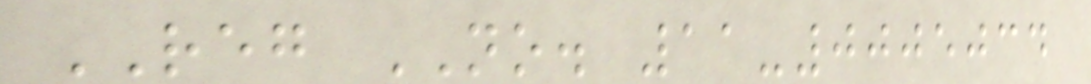REG NO. 11-0005034
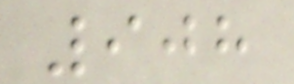908
